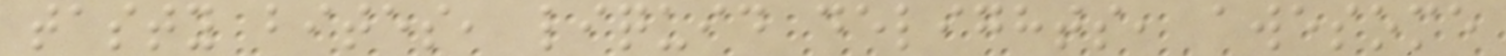tasty bites, liquid delights, awesome
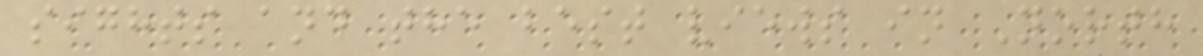sights and the best views in North
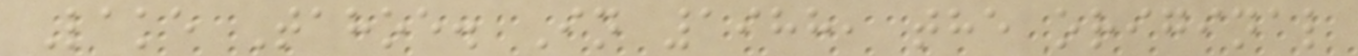Lake Tahoe. In 1988, the original
